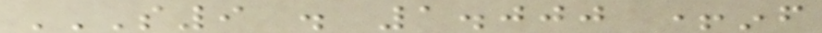S9 . 1.000 +INF
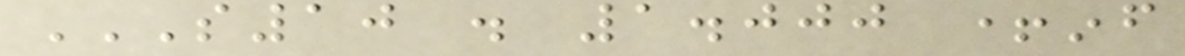S10 . 1.000 +INF
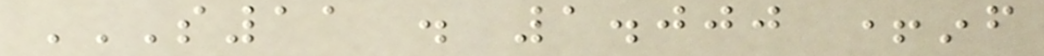S11 . 1.000 +INF
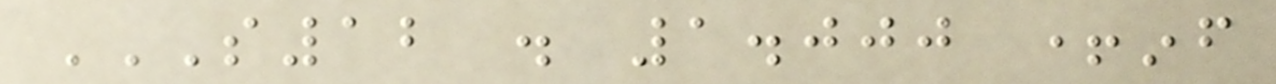S12 . 1.000 +INF
